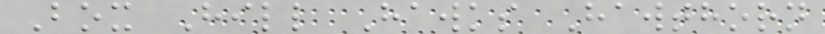Box Hill Hawks Hawthorn
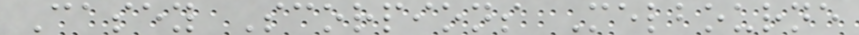Casey Scorpions Melbourne
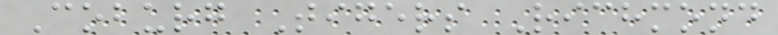Coburg Tigers Richmond
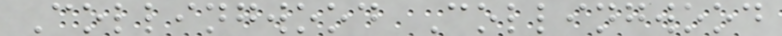Collingwood Collingwood
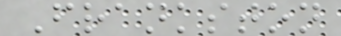Frankston
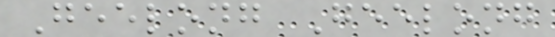Geelong Geelong
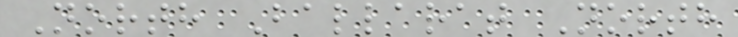North Ballarat North
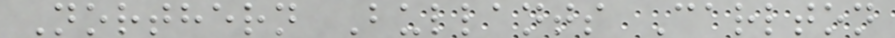Northern Bullants Carlton
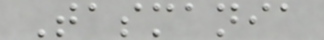Tasmania
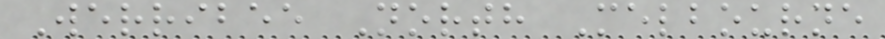Werribee North Melbourne
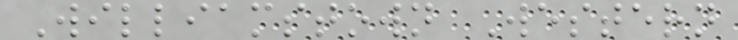Williamstown Western
